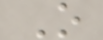O
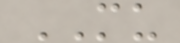MU
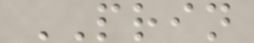PRIN
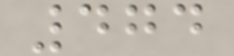474
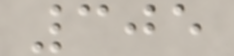305
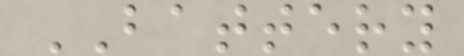BATTERY
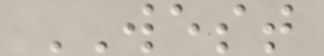WEST
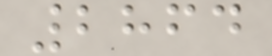2864
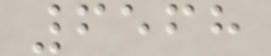6568
